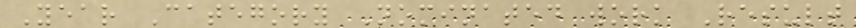Year Category Nominated work Result
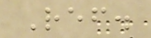Ref.
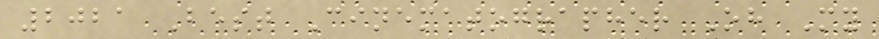2021 Best Cinematographer Oh My
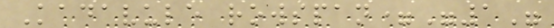Kadavule rowspan="1"
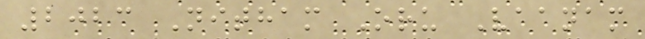2023 Nitham Oru Vaanam
